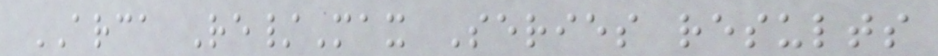ARCA Re/Max Series results
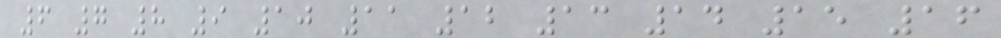6 7 8 9 10 11 12 13 14 15 16
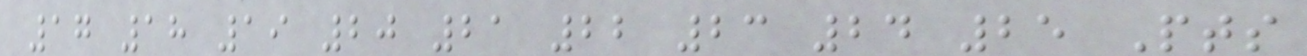17 18 19 20 21 22 23 24 25 Pts
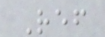Ref
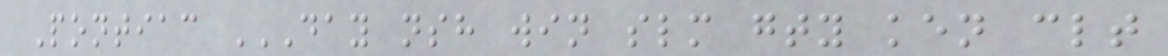Pontiac DAY NSH WIN SLM GTY KEN CLT
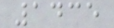1435
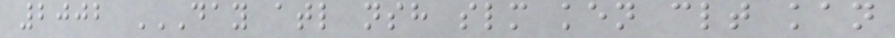2002 DAY ATL NSH SLM KEN CLT KAN
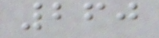260
